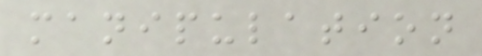manipulation
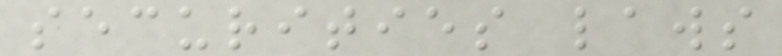securities laws
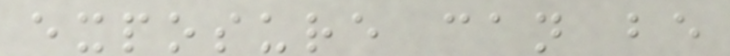exposure can be
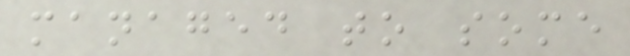managed to some
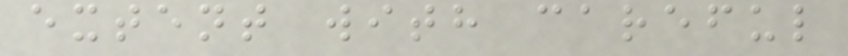extent with careful
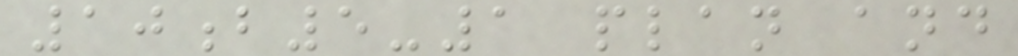10b5-1 plan and
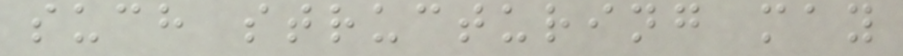such structuring may
